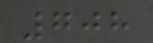708
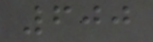600
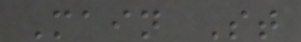Main St
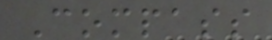Compass
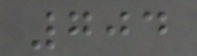704
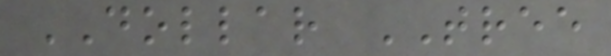DOLLAR TREE
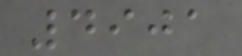4901
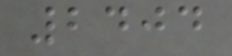2404
